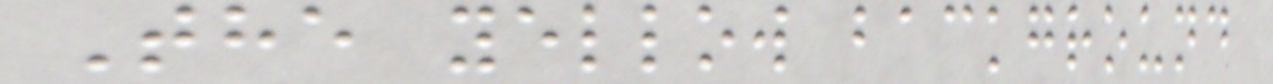The yellow background
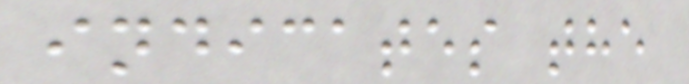indicates the
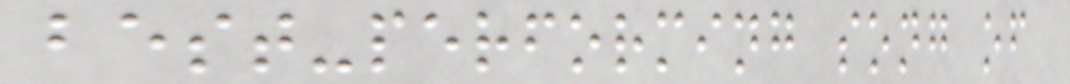best-performing song of
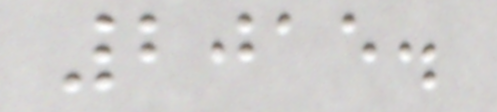2015.
